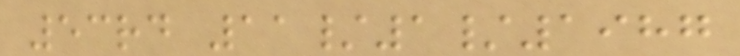53rd 11/1/1987
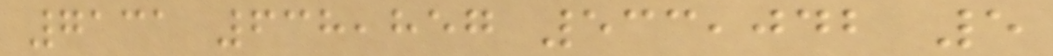7131 638,857 533,042 5
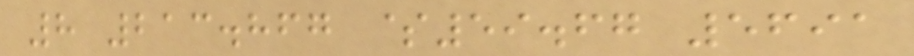8 213.867 $59.67 5691
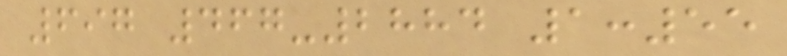697 467-2884 1:55
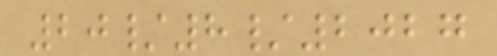20/8/2027
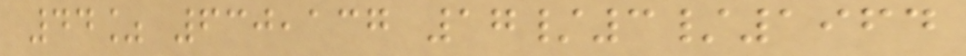44% 630,137 17/3/1964
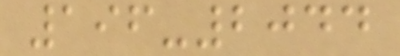196-2044
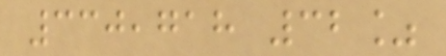330,718 32%
